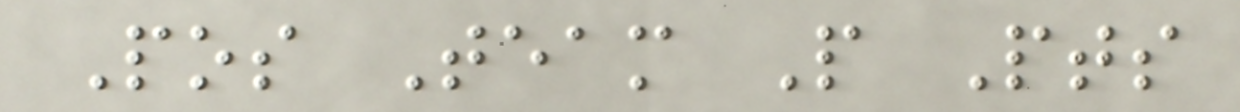Pos Team P Pts
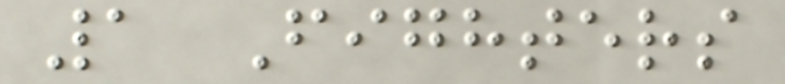1 Fighters
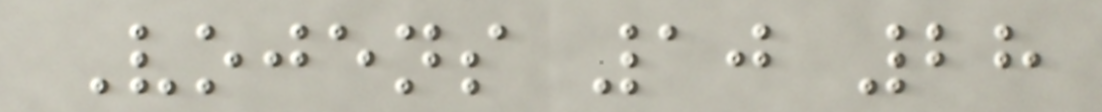Vojens 10 28
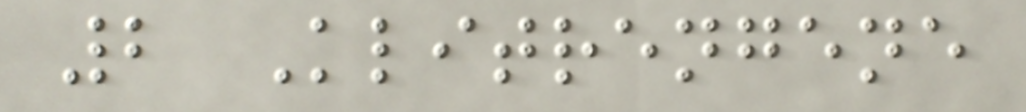2 Klitrengene
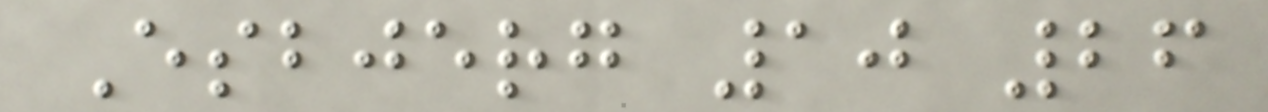Esbjerg 10 26
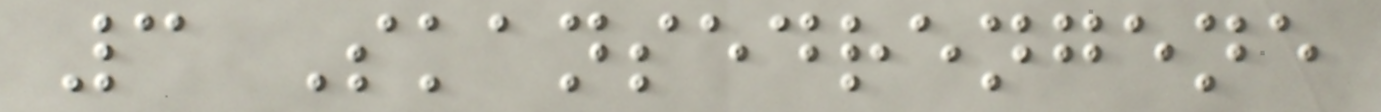3 Skansedrengene
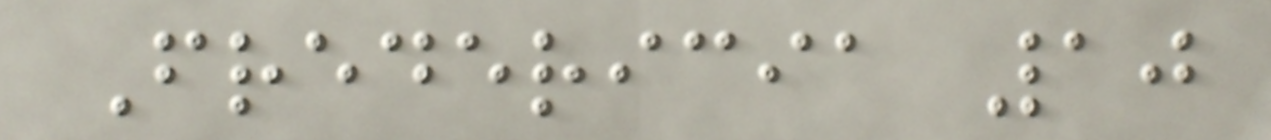Fredericia 10
